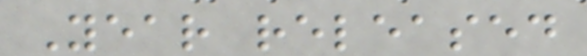Year released
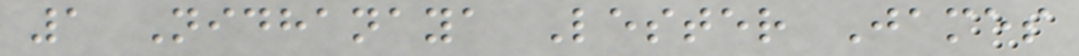1 Nidhanaya Lester James
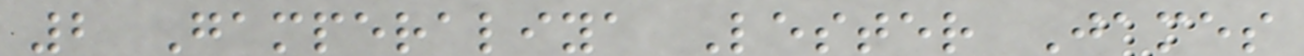2 Gamperaliya Lester James
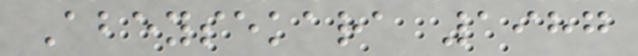Abeysekara 1987
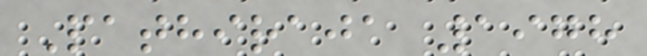Pathiraja 1978
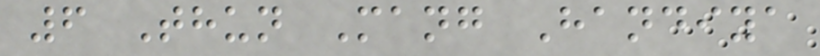6 Thun Mang Handiya
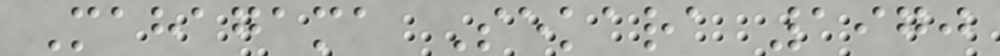Mahagama Sekara 1970
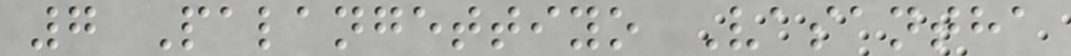7 Palangettiyo Vasantha
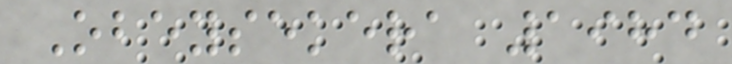Obeysekera 1984
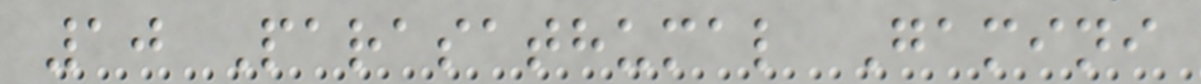10 Parasathumal Gamini
